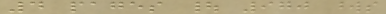4 pages | 970 words
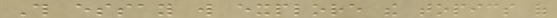This essay will explore the topics of
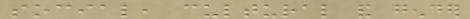social, cultural and gender
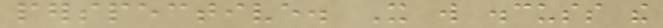perspective. It will discuss the
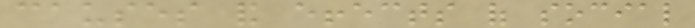causes and effects of social
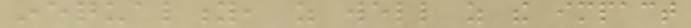inequality, as well as the impact
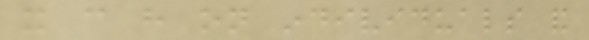it can have on individuals and
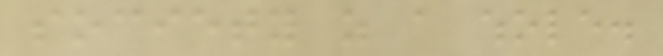society as a whole.
